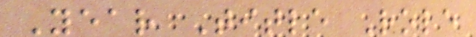Year Title Role
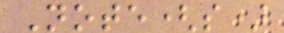Note(s)
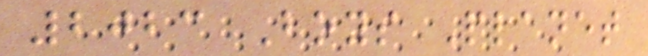2023 Boys Planet
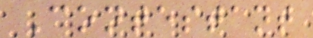Contestant
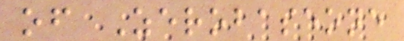of Zerobaseone
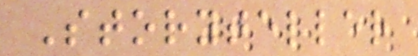Storyteller
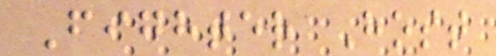Fighter Host
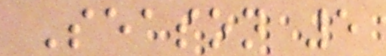Season 5
